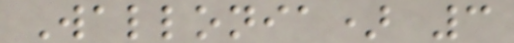Wallonia) 3
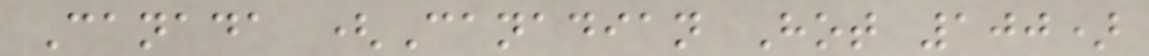Canada (Canadian Hot 100)
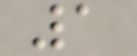1
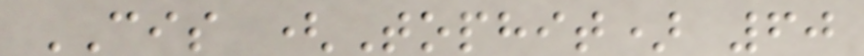CIS (Tophit) 60
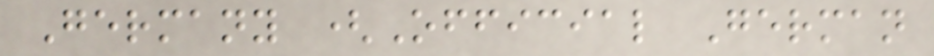Germany (Official German
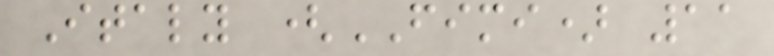Italy (FIMI) 11
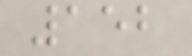152
